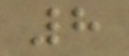8
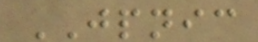JPNIC
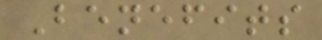Benefits
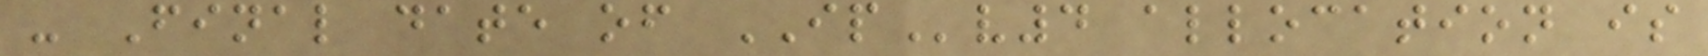- Final date of IPv4 allocation is
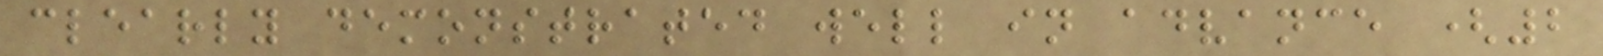clearly demonstrated well in advance (2
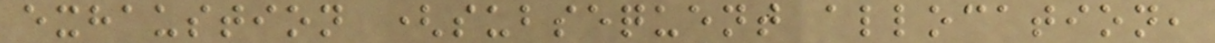exhaustion (subsequent allocation,
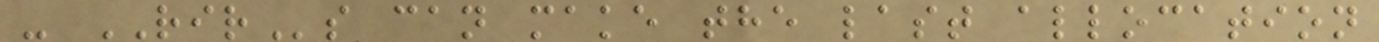- RIRs can make the last allocation
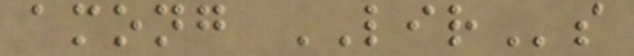among LIRs
